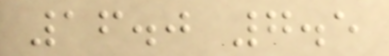16.0 7.5
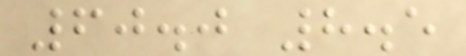60.0 8.5
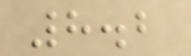8.2
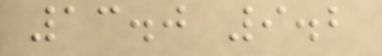13.0 9.2
